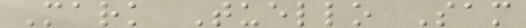Mark Tuello Sam
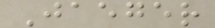Jaeger
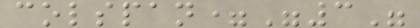colspan="3"
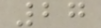27
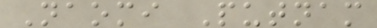Naomi Putnam
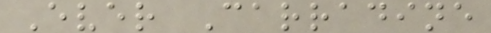Ever Carradine
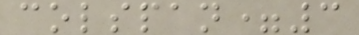colspan=3
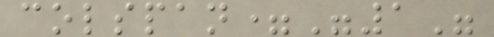colspan="1"
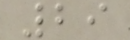29
